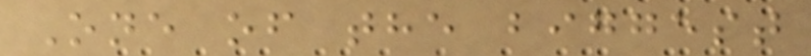One of the biggest
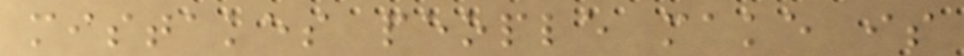mistakes people make is
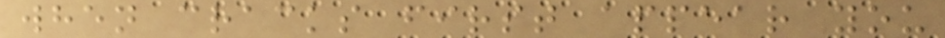when cracks first appear you
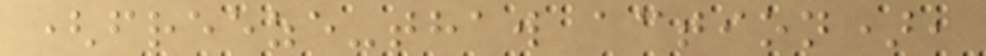(freeze-thaw action),
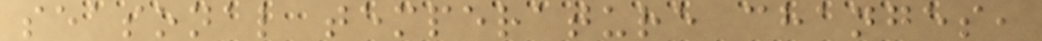seasonal temperature changes,
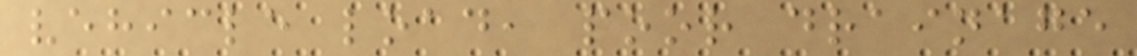vehicle load, poor drainage
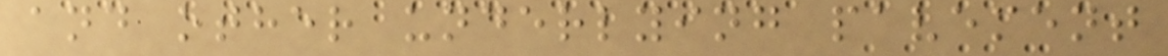and other underlying pavement
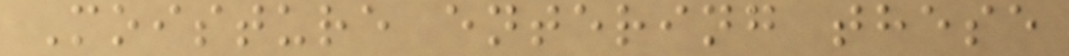Moisture entering these
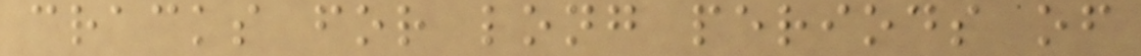cracks for long periods of
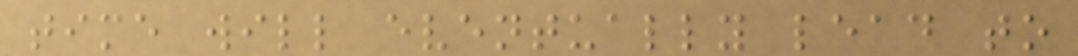time will eventually lead to
